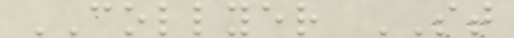COLLYER ST
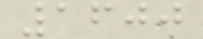1600
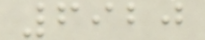6920
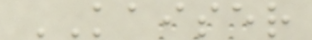KAISER
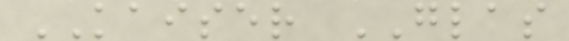KAISER GLAS
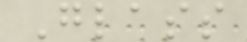Glass
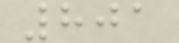801
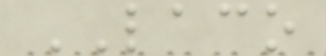LACO
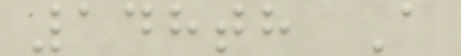148th A
